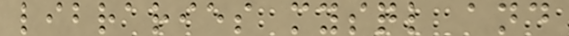libraries mysql and
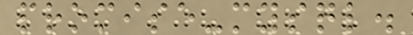promise-mysql.
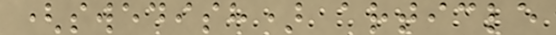(swedish) article
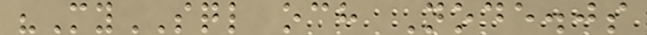"MySQL och Node.js
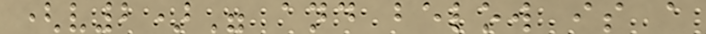(v2)" and below is a
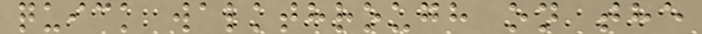quick walkthrough on the
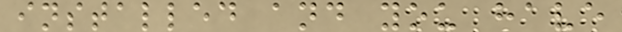installed and you have
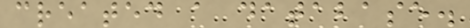created a database.
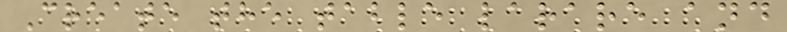Create the table larare and
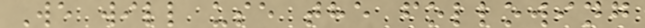We will use the following
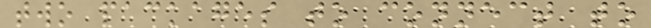two packages to connect to
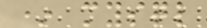* mysql
